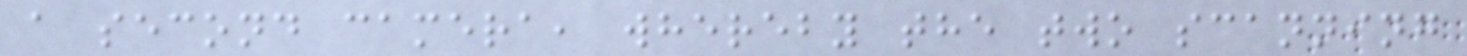a second camera, whereby the two scanning
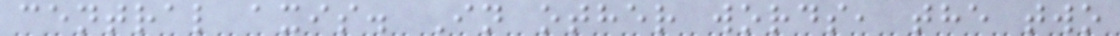central axis. In other words, the two
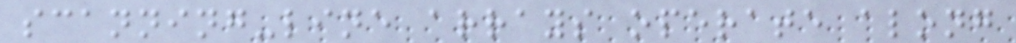scanning-line arrays operate along
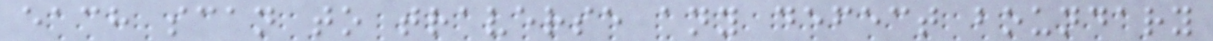each scan to traverse any defect boundary
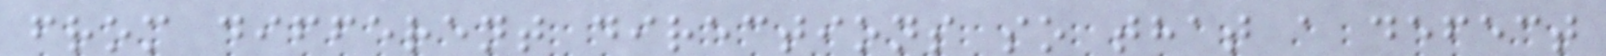from different directions so that a defect
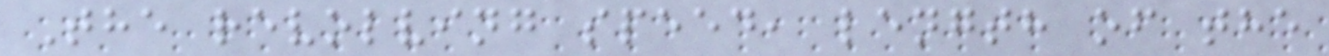The revolving speed, length of the
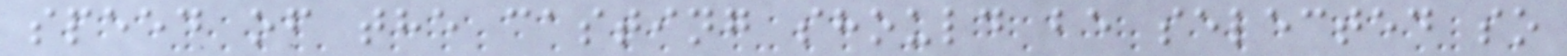speed of the casting should be selected so
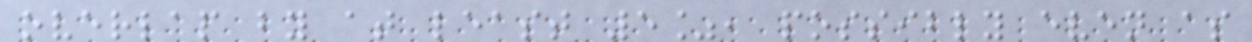overlap by at least 5%, possibly even as
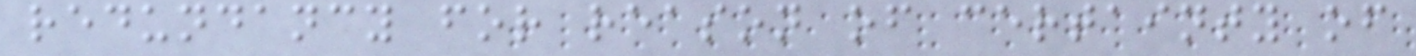redundancy for reason of certainty of
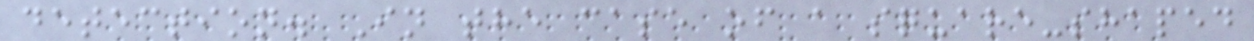detection. In the case of a square-shaped
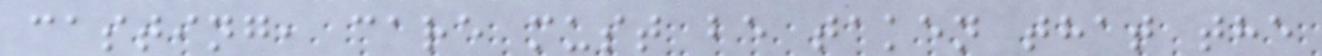casting, care must be taken that the
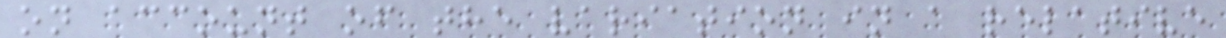on account of the variation in a relative
